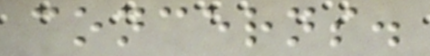concerns.
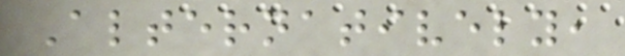Alternatively,
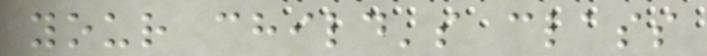your child's class
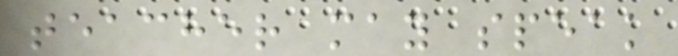teacher may speak
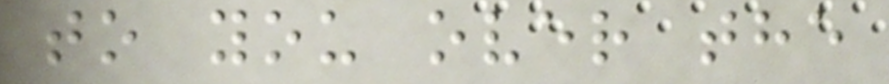to you over the
